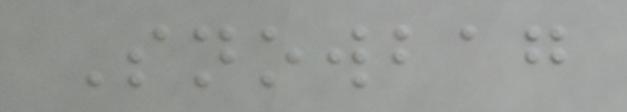Snowbag
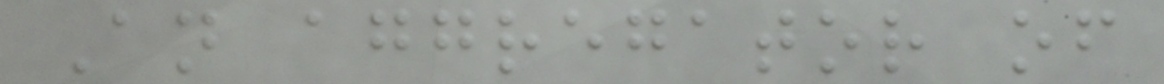An aggregator of
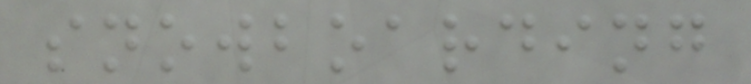snowboarding
